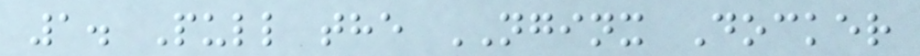1. Pull the NGINX Docker
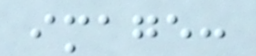image:
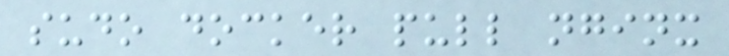sudo docker pull nginx
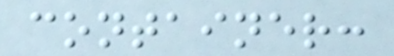container:
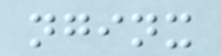nginx
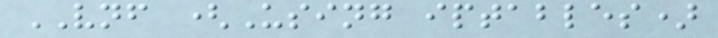VNF (Using iptables)
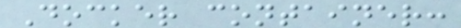Docker container:
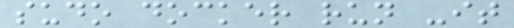sudo docker run -it
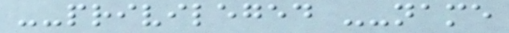--privileged --name
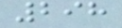298
